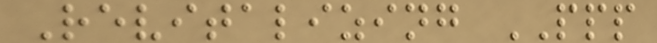Revitalizing PPP
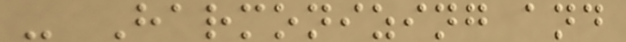- Harmonizing and
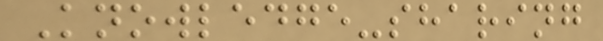Knowledge-sharing
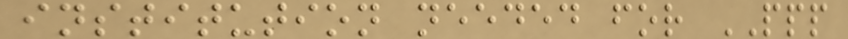institution needed for PPP
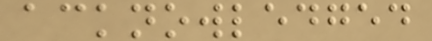acknowledged
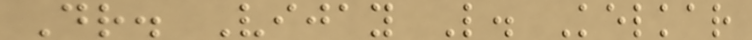Dr. Vijay L. Kelkar
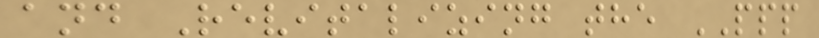and Revitalizing the PPP
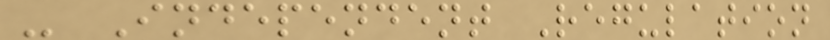- Independent Regulation
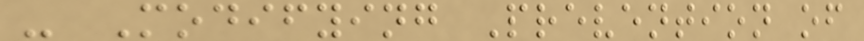- Modifying Prevention of
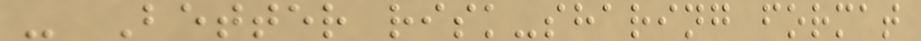- Better risk-sharing format
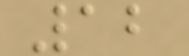12
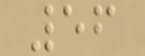56
